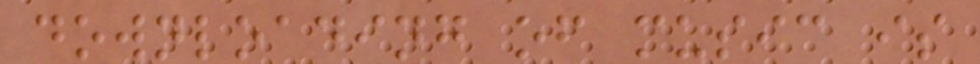downloading of music is
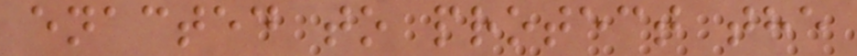enacted to protect the
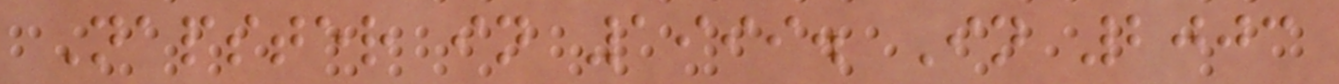Napster in 1999. In 2003
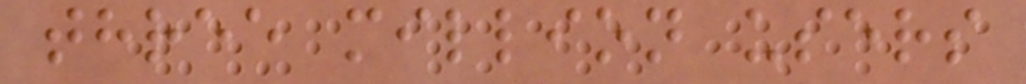three million users
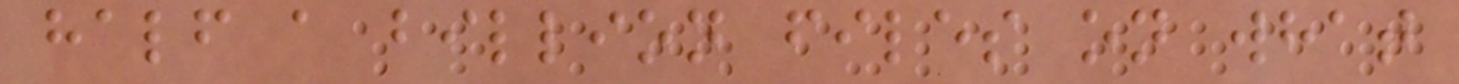half a billion files on what
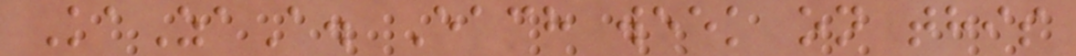KaZaA. Each week on this
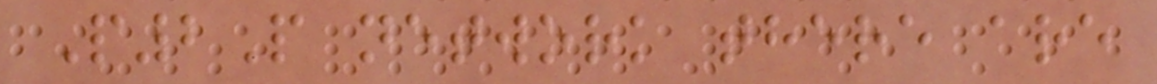P2P network there are
